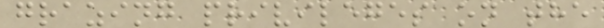grazing privileges on the
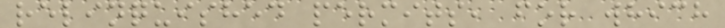relinquished permits, for which
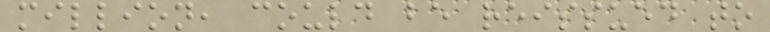million, could be reissued to
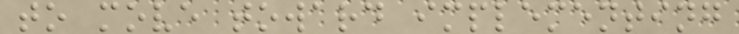to move toward implementing
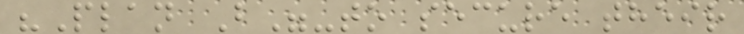"Plan B"-to secure their
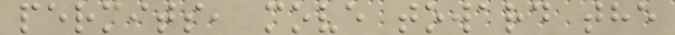permits, move toward the
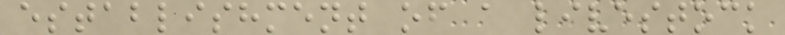establishment of a livestock
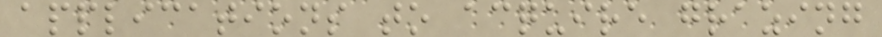applications to acquire grazing
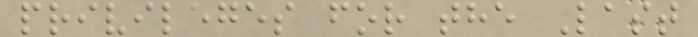privileges for the Last
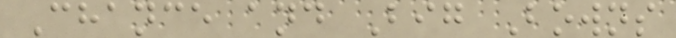Chance and Big Bowns
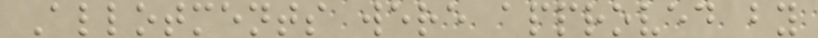Allotments were approved by
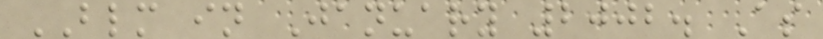BLM in January 2002. As
